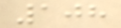108
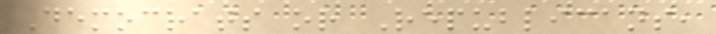Democrats or Republicans,
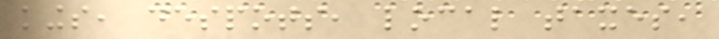kings, despots, local taxes,
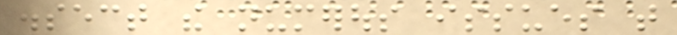dissect the numerous issues that
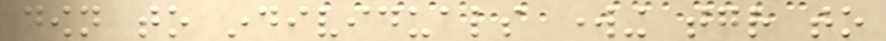down to individuals working together to
